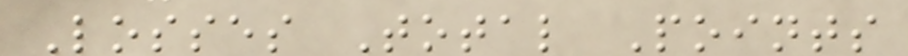Losses Total Points
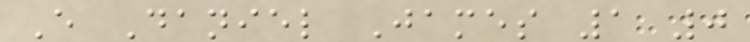E Daniel James 1 0
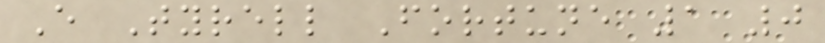E Tyrell Fortune 1 0
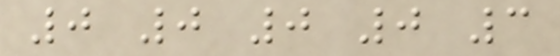0 0 0 0 3
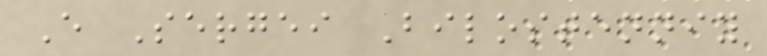E Sergei Bilostenniy
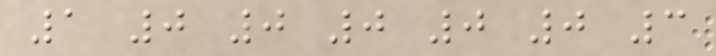1 0 0 0 0 0 3
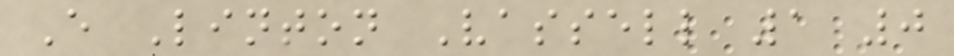E Linton Vassell 1 0
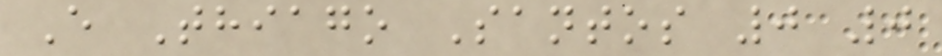E Thiago Santos 0 0
